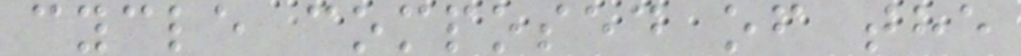cycle composed of the
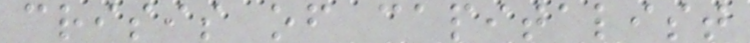crisis of capitalist
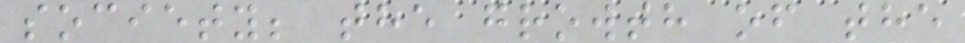society; the growth of the
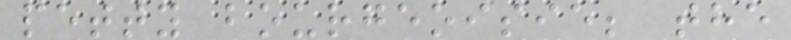petty bourgeoisie; the
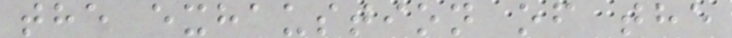the exhaustion of the
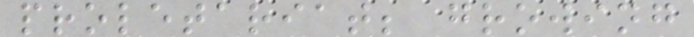proletariat; growing
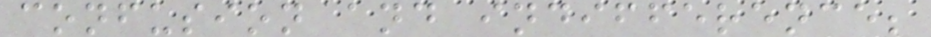confusion and indifference;
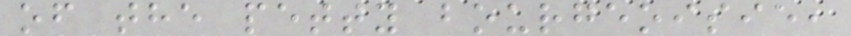of the petty bourgeoisie,
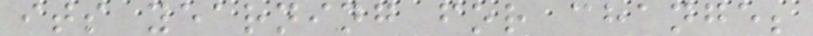its yearning for change;
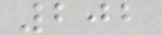202
